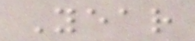Year
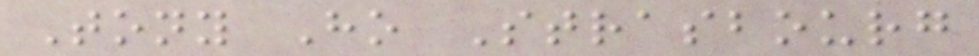Tony Ho Strasbourg
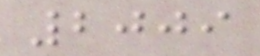2009
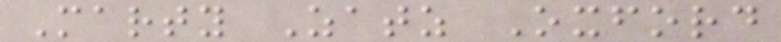Marty Zatz Oxford
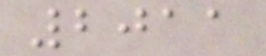2011
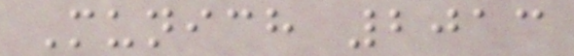Munich 2013
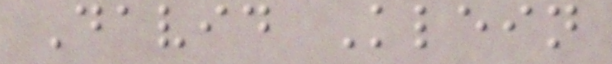David Klein
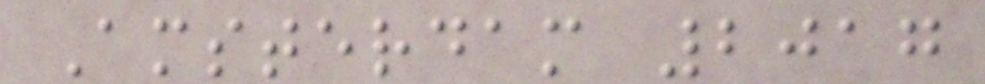Amsterdam 2017
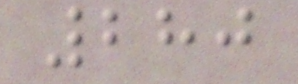280
